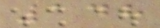148
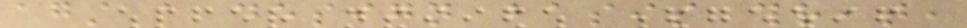against a design basis threat,
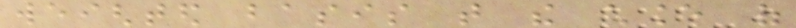weighted basis that the chance of
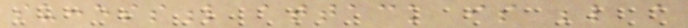successful attack is below a
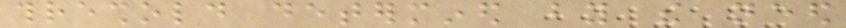threshold determined by the need
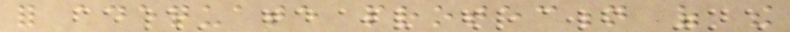for adequate protection of the
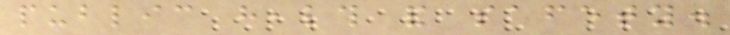public health and safety.
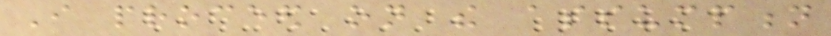I proceed on the assumption
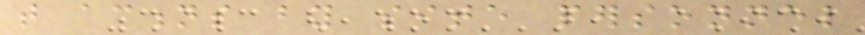that actions by site personnel
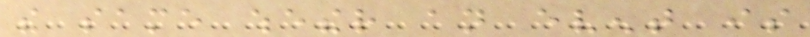the same whether an event is
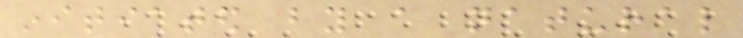initiated by a natural
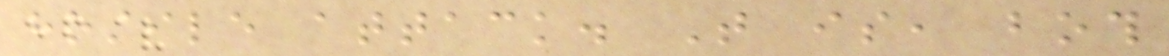hostile attack. That is, both
